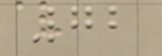72
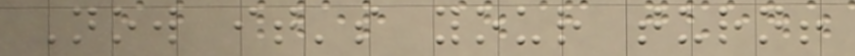Now it's your turn!
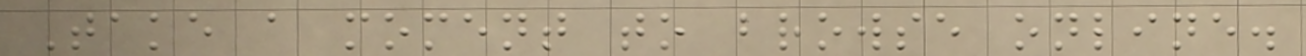Take a moment to browse online.
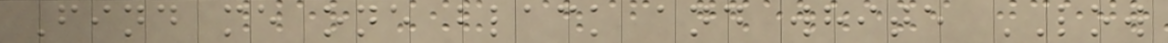Find me one black and white LOW
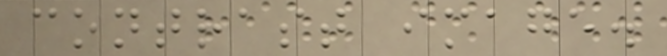contrast image.
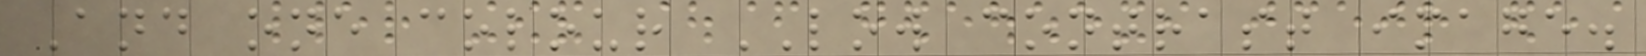And one colour LOW contrast image.
